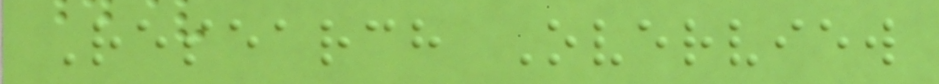Research Overview
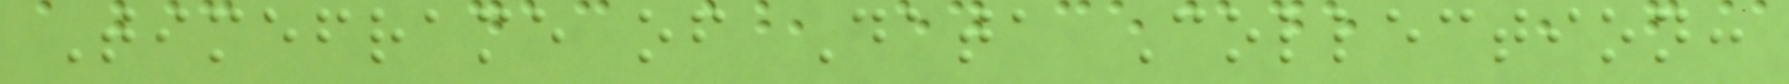Timeframe of Data Collection:
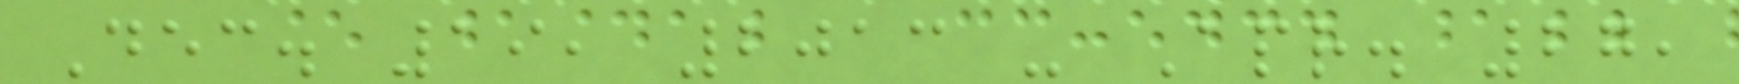Dec. 19, 2013 - Apr. 27,
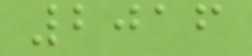2016
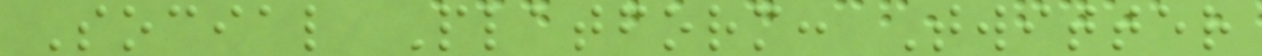Social Platform: Twitter
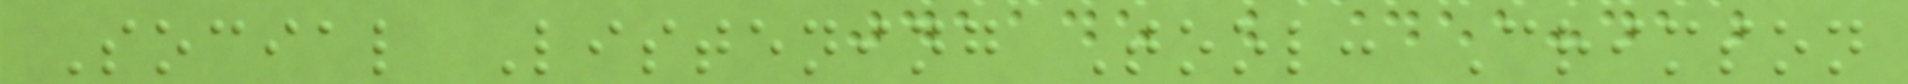Social Listening Tool: Crimson
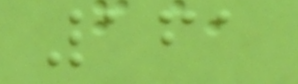161
